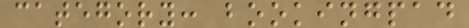category: bookingpad
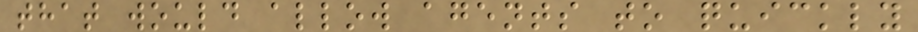that would allow agents to quickly
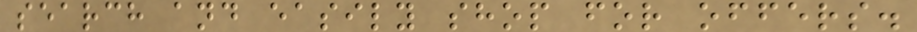search and easily shop for offers.
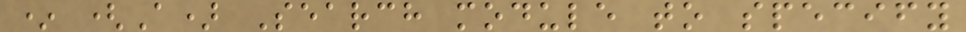* (A) Search module to specify
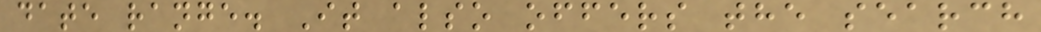date range. It also offers the search
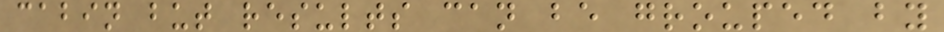cabin but results can be grouped by
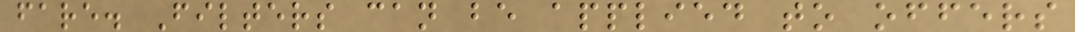fare. Filters can be applied to offers
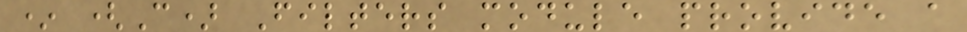* (C) Filters module provide a
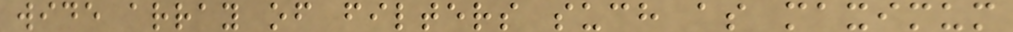wide array of filters such as maximum
